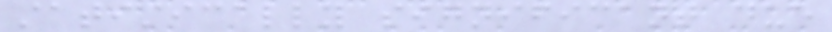statistically significant due
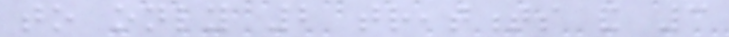to only 2 treatments and 3
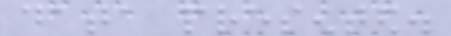data presented.
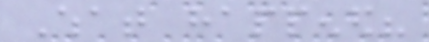What happened?
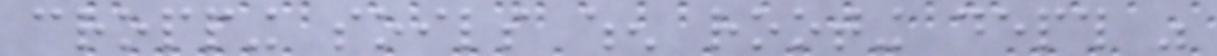cropping soils when rooting depth was
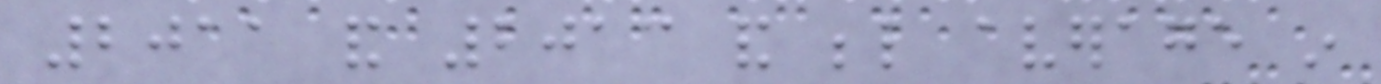2011 and 2013 and below average in
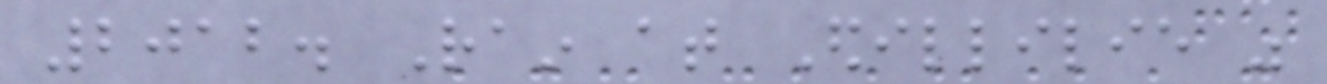2012. Rain at Edillilie was
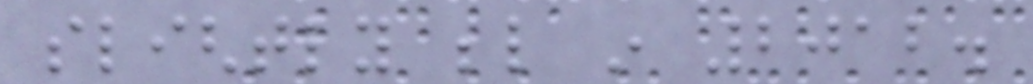slightly below in 2012.
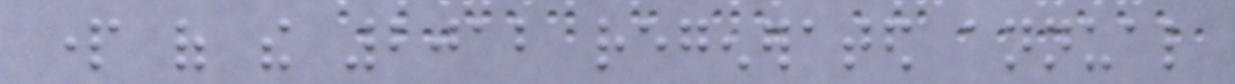part of the 2012 regenerated annual
